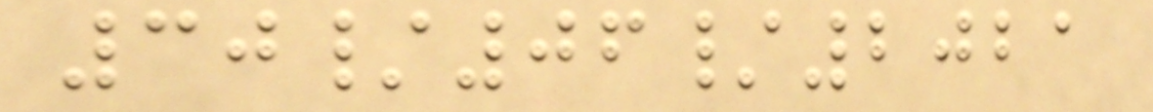30/06/2021
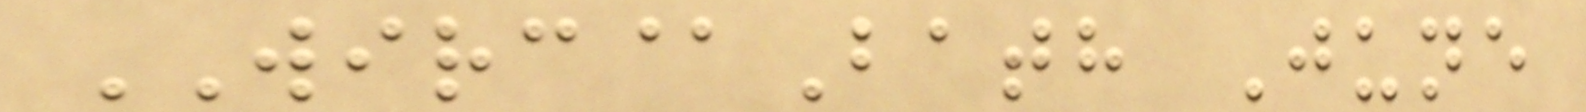WIRC@Bath June
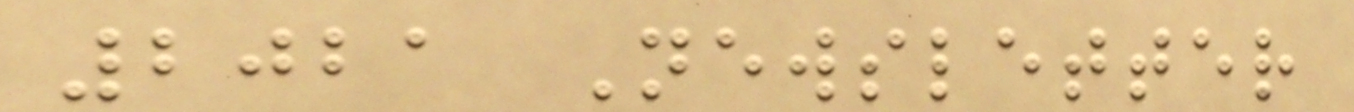2021 Newsletter
